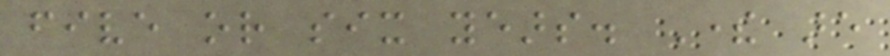five or six years. There are
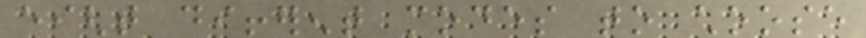eight different modes to choose
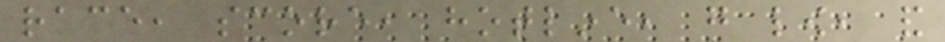race, score, hotline, go low, and
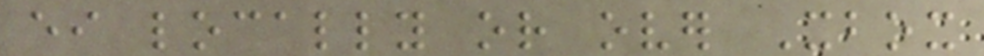either locally or over Xbox
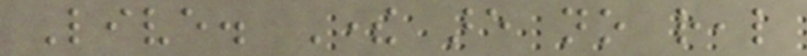Live. There are no real
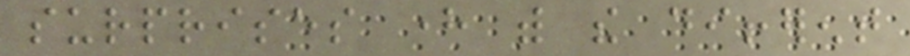surprises here with the different
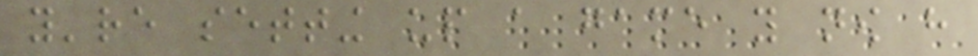you're setting up a game you now have
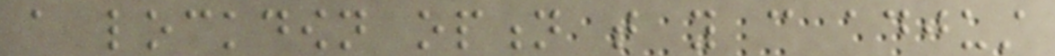a lockdown option that you can adjust
